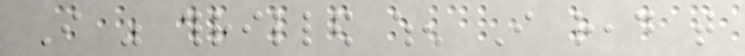I was thrilled when I read that
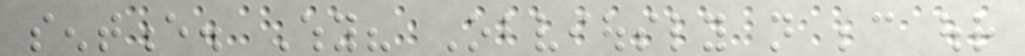sentence. Why? Obviously not because our
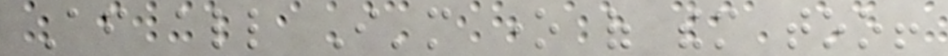After all I'm one of them too!
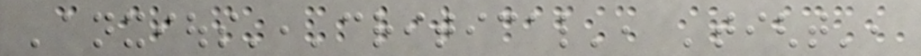'anxious','critical', 'tight',
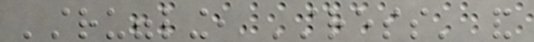'struggling, 'stress' and
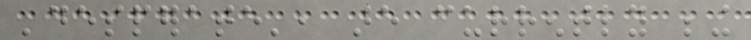'desperate', are currently being
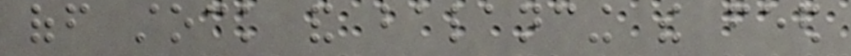off stock and balancing the feed
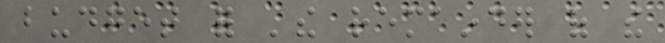budget for 'the remainder of the
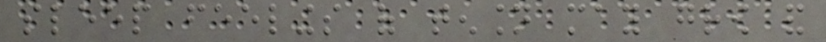sleep feelings of tension may grow and
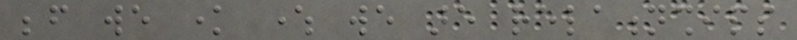before we know where we are relationships
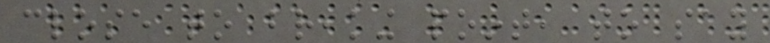close to breaking point, to say
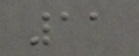11
